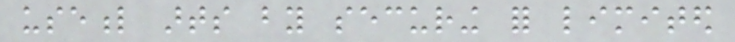useful arts by securing for limited
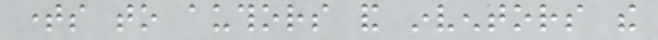times to authors and inventors the
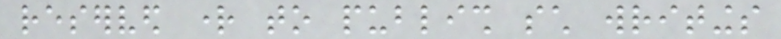reserved right to publish such writings
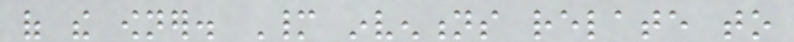of the owner. Many inventions relate to
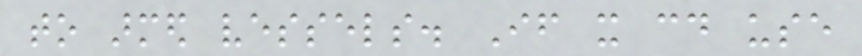to armed vessels. If it could use
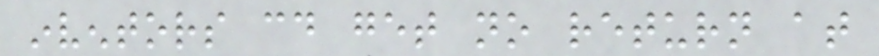inventors could get no return at
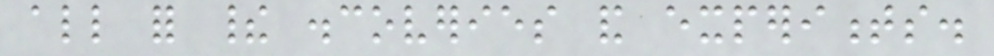all for their discoveries and experiments.
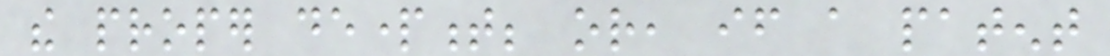the proper department; or, if a patent
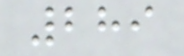289
